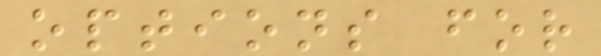options for
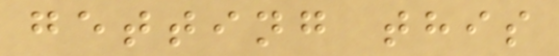getting this
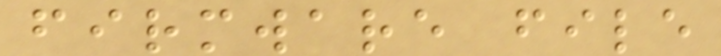firmware file
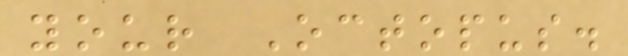your Octopus.
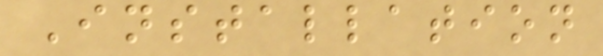Installation
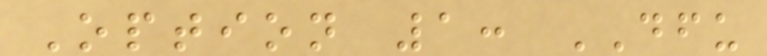Option 1: DFU
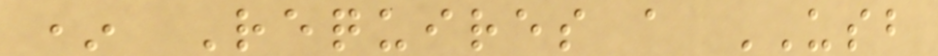* Requires a USB
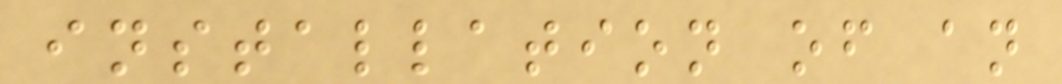installation of an
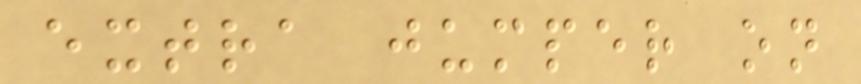extra jumper on
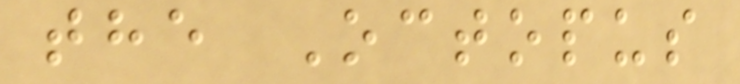the Octopus
